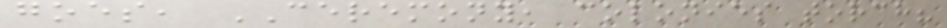goes, CEREMONY, colonies torch?
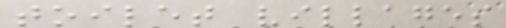toilet villages
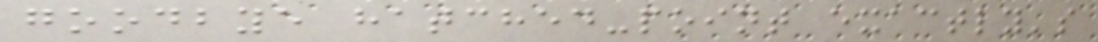goodbye hatched-point exactly's
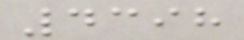4398
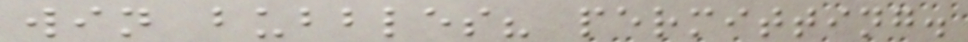win bubbles? permitting.
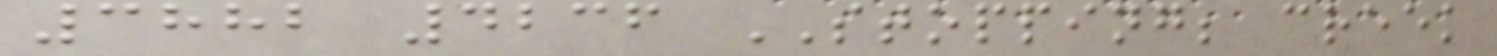3882 4236 STOPPING; creek
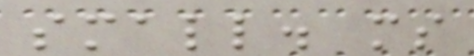small. ms
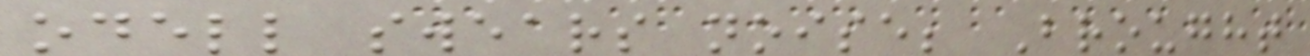odell swears noise; Brought
